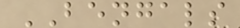BENGALS
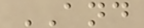AND
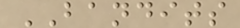BANDITS
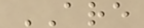ARE
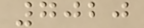7020
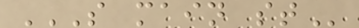S MAIN ST
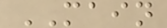MAIN
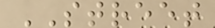STREET
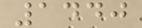1440
